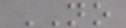NO
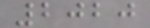2020
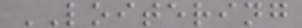LOITERING
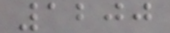1200
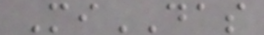MiDAS
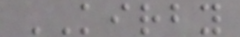KIRBY
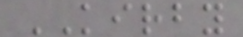KIRBY
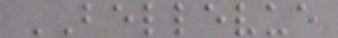BELLEVUE
